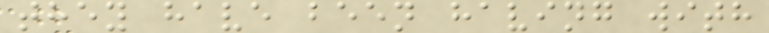they have been having with
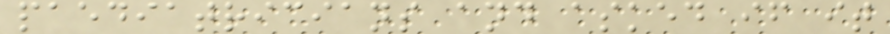paediatricians and asked if it
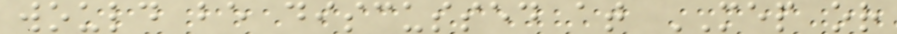would be discussed at MEP or
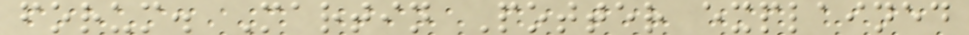forum. Martin Potter explained
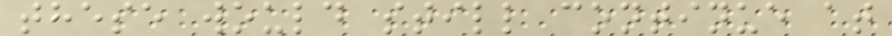these would still continue at
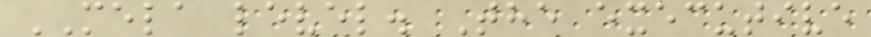MELA level. The executive
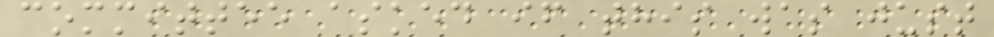committee asked if this was just
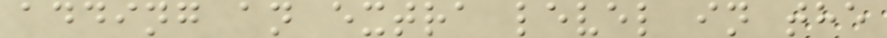adding an extra level in the
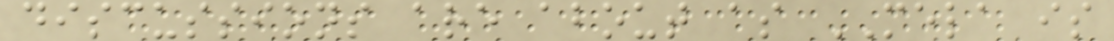discussions are about as MELA is
